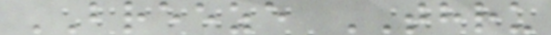BREEZE THRU
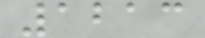1213
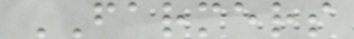FARMERS
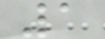1
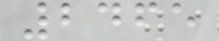2465
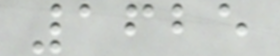1625
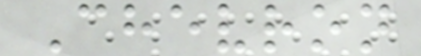Chevron
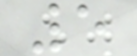5
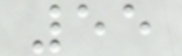55
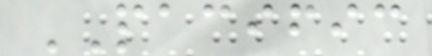PACIFIC
